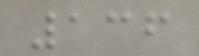136
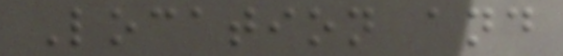Location and
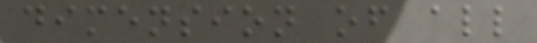dimension of all
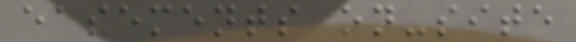easements on-site
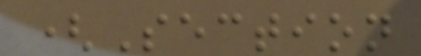(Section
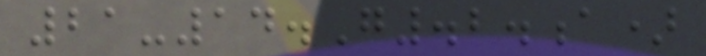21-14.G.2.a)
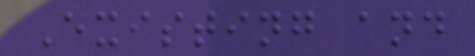Existing and
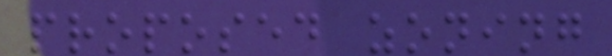proposed zoning
